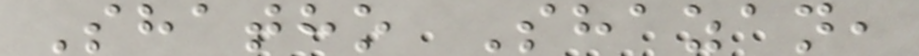Shatho Shazan,
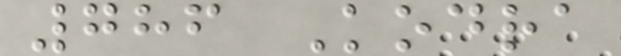786 Kodra
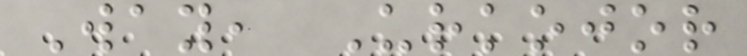Way, Urkojor
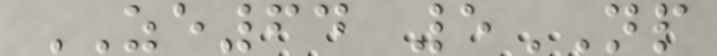ZE64 5NP
